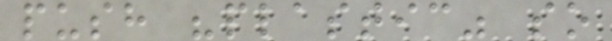push "plastic" so
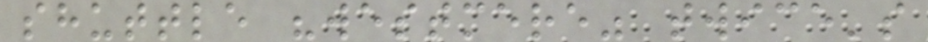shuttle "westmere" twice's
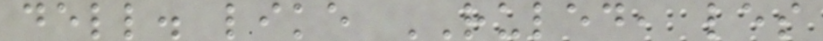dell. like RULED, les
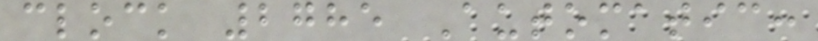clock 2785 Automatic:
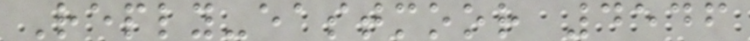Reply-eastmoor 4546
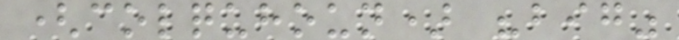(colquhoun) "big"
